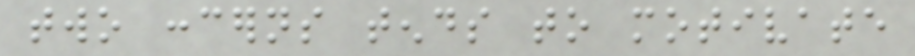two concerns tends to motivate
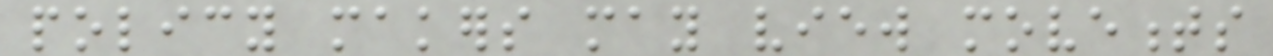policy makers may view movements
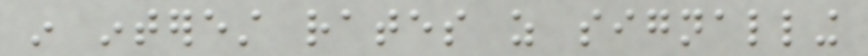in interest rates as signalling
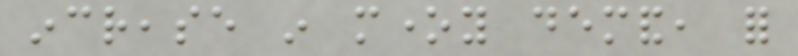increase in money demand, for
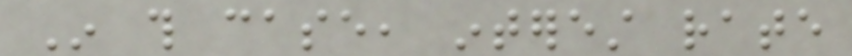In this case, interest rate
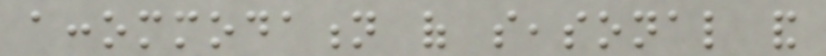accommodation of seasonal and
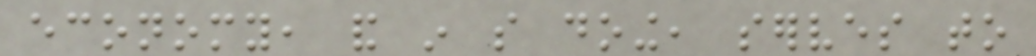economy, and in so doing, serves to
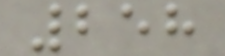258
